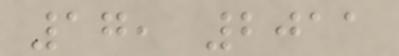17, 2011
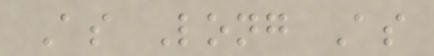As Long As
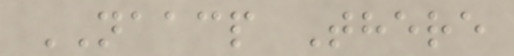NAACP There
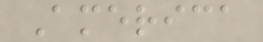America
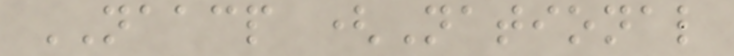NAACP (National
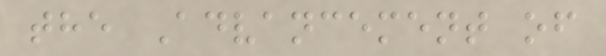the Advancement of
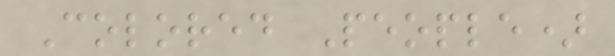Colored People)
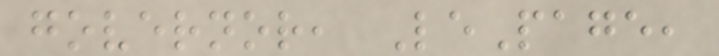governor, LePage,
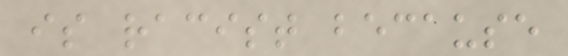is racist because
